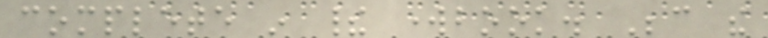complete in their workbook. Because the
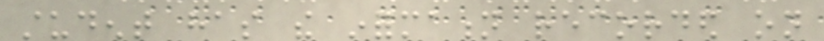student has the information recorded on
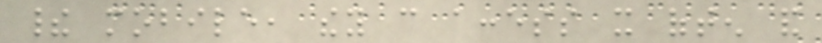their mobile, they can access it often and
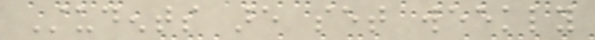Students are set weekly
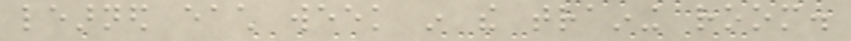learned each week in the training room.
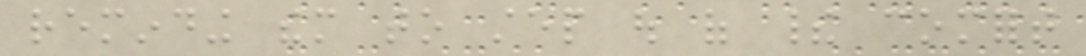reminding them to step out of their comfort
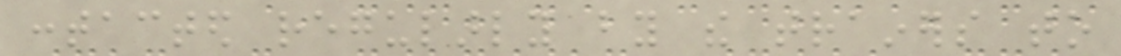contacted regularly by the trainers to
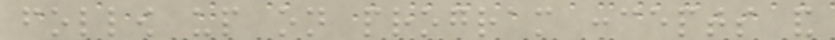follow up on program concepts and
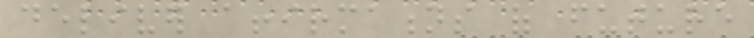deliver affirmations of future
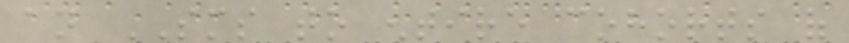an SMS to entire cohorts of
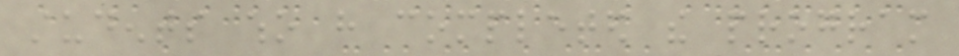students who have completed the program
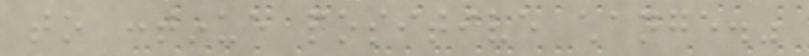to continue positive change."
